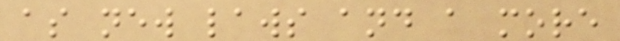as new laws and a more
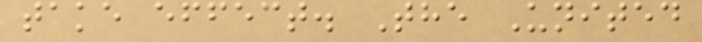take effect. The United
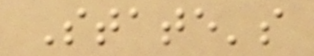State's
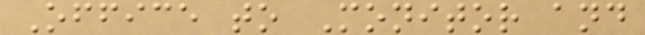Office to Monitor and
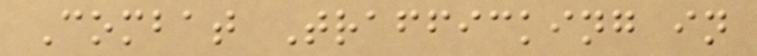Combat Trafficking in
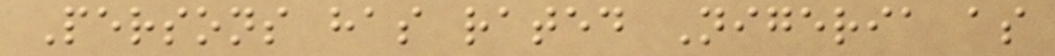Persons has rated Nigeria as
